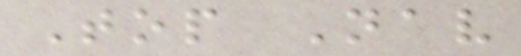Top Nav
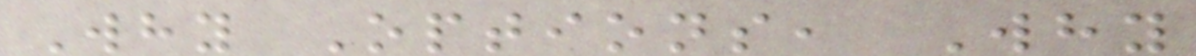Why Options, Why
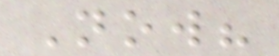Now?
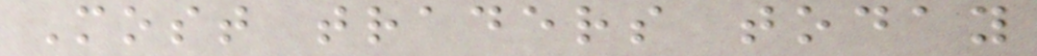Most traders today
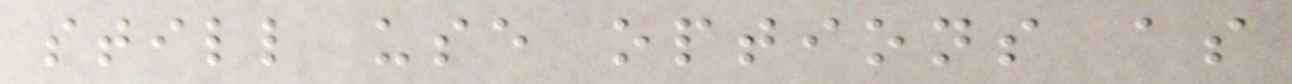still use options as
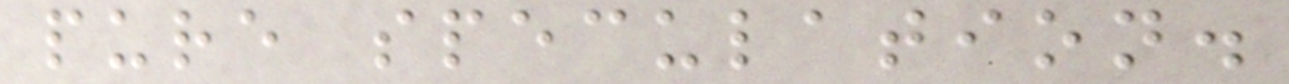pure speculation.
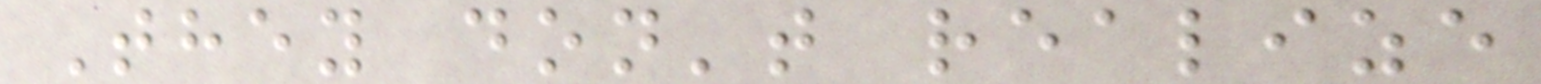They don't realize
